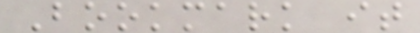Bookmark it
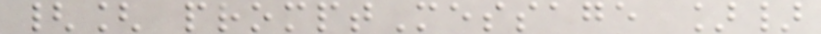{[ promptMessage ]}
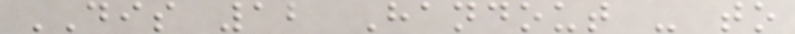DIS 12 Handout - to
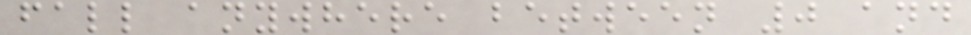fall anywhere between 0 and
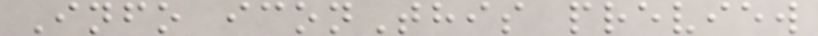Info iconThis preview
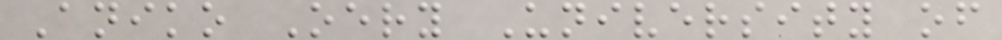Aniko Oery University of
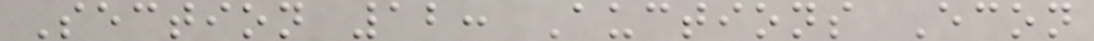Section 12: Auctions Econ
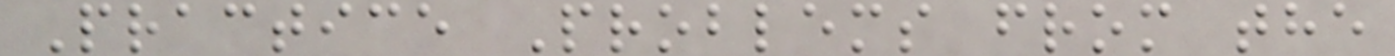Practice Problems from the
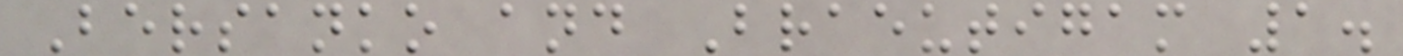Bersanko and Braeutigam 1.
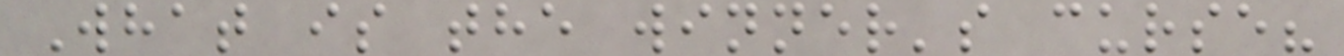What is the winner's curse?
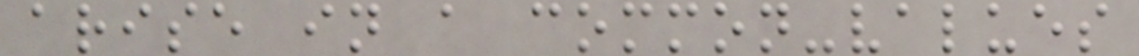arise in a common-values
